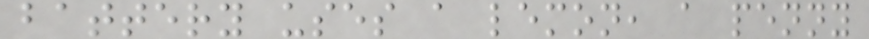battery uses a lemon, a penny
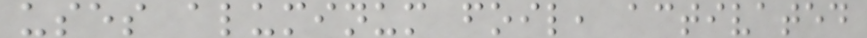uses aluminum foil, activated
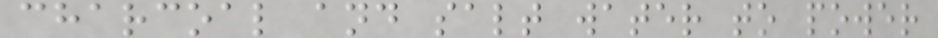charcoal and salt water to power
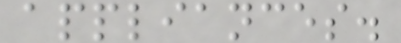appliances.
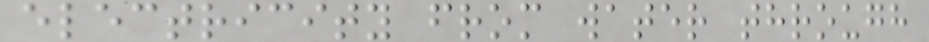electricity from water through
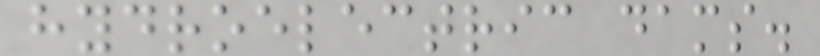hydroelectric dams.
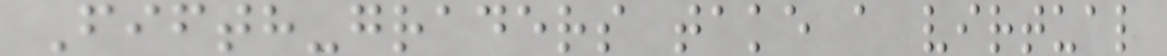Fifth-graders take a virtual
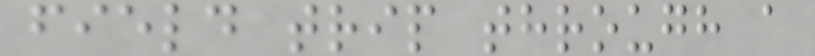field trip through a
